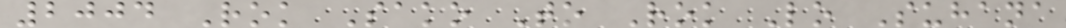2004 Rok Sako To Rok Lo Suhana
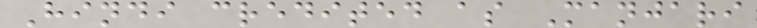Hindi credited as Manjari
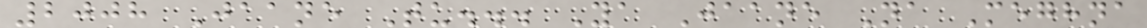2008 Jaane Tu... Ya Jaane Na Meghna
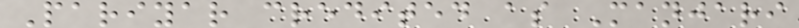Pariyar credited as Manjari
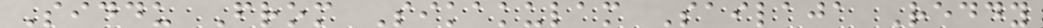Siddu From Sikakulam Sailaja Reddy
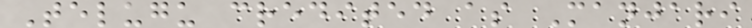Telugu credited as Manjari
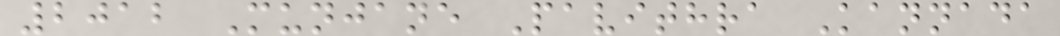2012 Munjane Pavithra Kannada
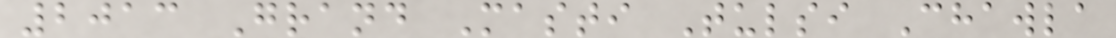2013 Grand Masti Tulsi Chawla
